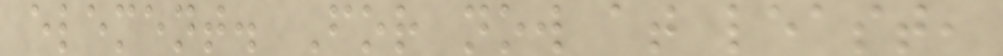element. For now at least,
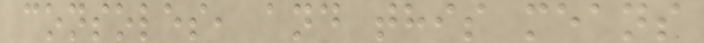consoles, and this means
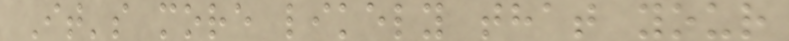It's more likely that your
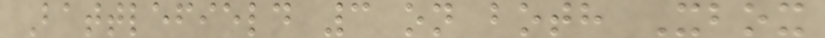Battlefield 3 on both Xbox
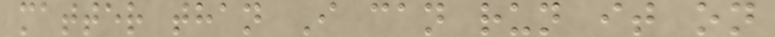matter than I can run it on
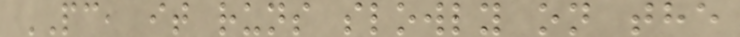PC, it runs slowly on the
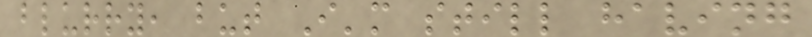blurry, but I'm still having
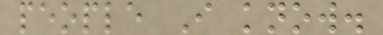people I know.
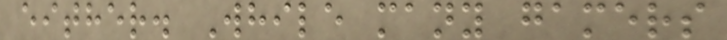either. While many gamers
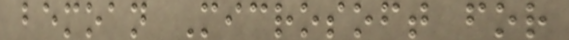bemoan Microsoft for
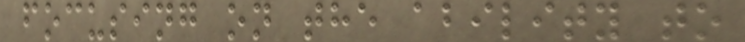focusing on the ability to
